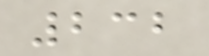232
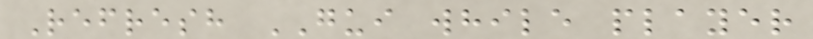Refresh GUI while player
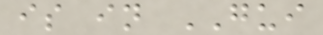is in GUI
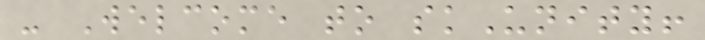- Welcome to skUnity!
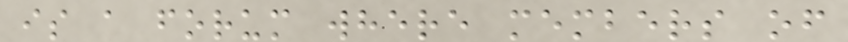is a forum where members of
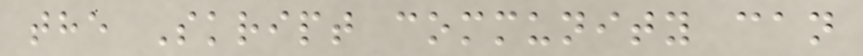the Skript community can
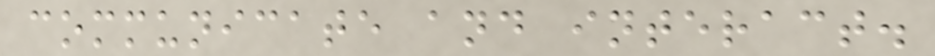communicate and interact.
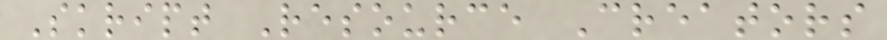Skript Resource Creators
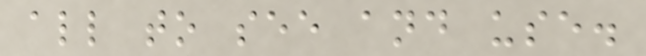all to see and use.
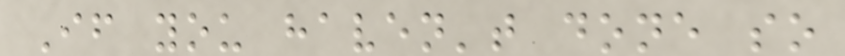If you haven't done so
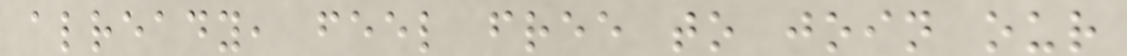already, feel free to join our
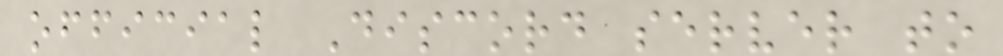official Discord server to
